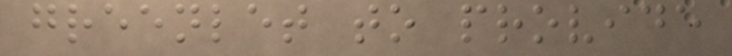greenlet to provide
